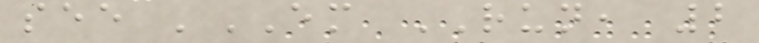see 'EM RUN, 2
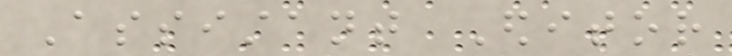Assistant Editor
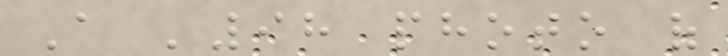A '98 photo of
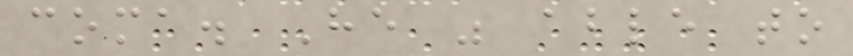coma. He was able to
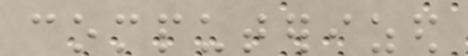computerized
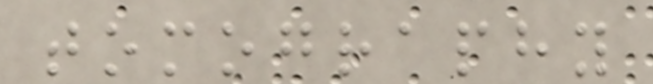tomography
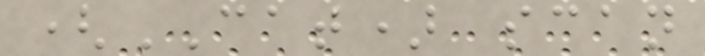(CAT) scan
